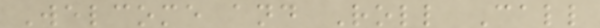Welcome and Roll Call
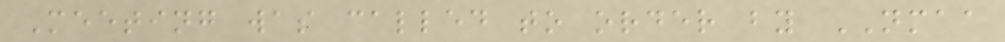Meeting was called to order by NMAA
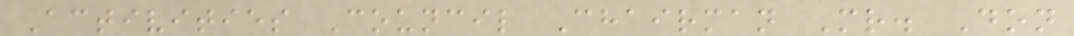Activities Council Chairman Mr. Don
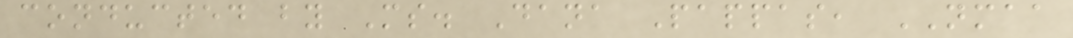conducted by Ms. Dana Pappas, NMAA
